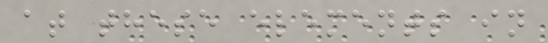at these elements in
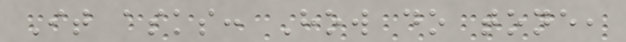It asks: How do tone,
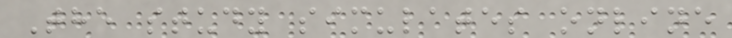The study simulates online
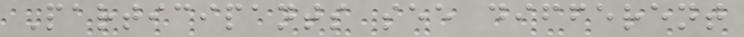Participants see different
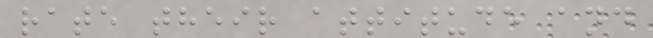rate their attitude and
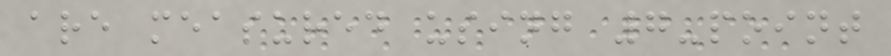are measured using 7-point
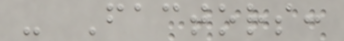- Factors:
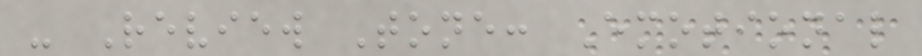- Review Tone: Emotional
